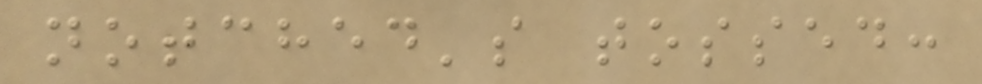notched's tossed:
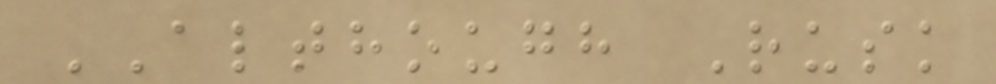ALTHOUGH Rusk
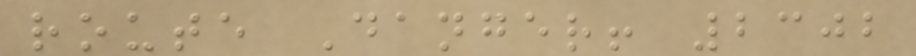route Danger! 2302
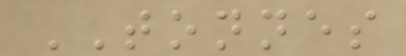TONNES
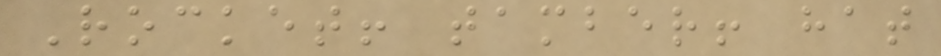Rocket! tamber! hat
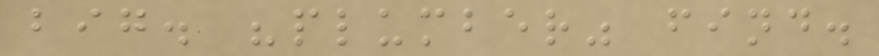big. "plumber" find.
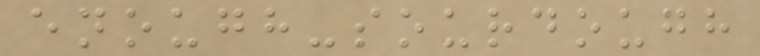enough-sourdough
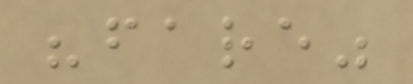"fare"
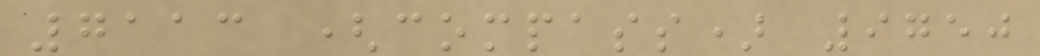7113 (compass) 9750
